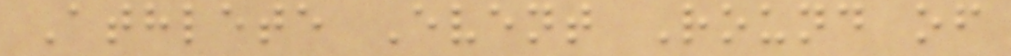Athlete Event Round of
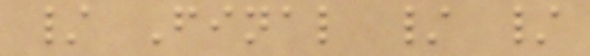/ Final / /
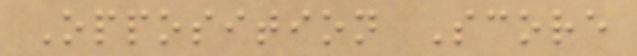Opposition Score
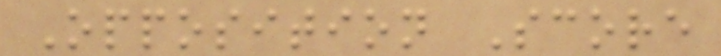Opposition Score
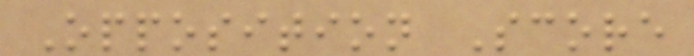Opposition Score
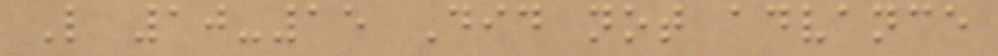L 10-15 Did not advance
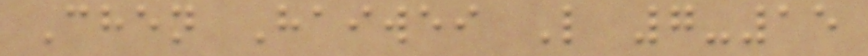Chen Haiwei L 7-15
